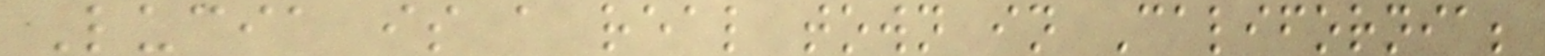Lucia is a real town in California;
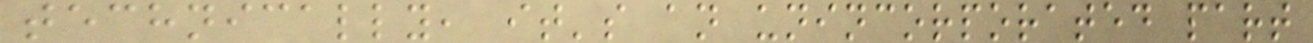technically, it's an unincorporated part
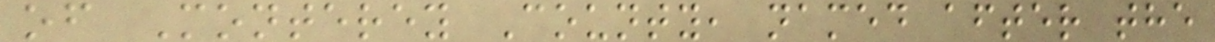of Monterey County, named after the
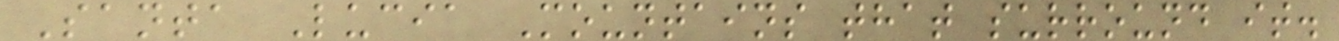Santa Lucia Mountains that surround it.
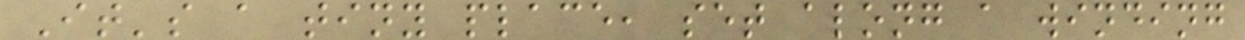It's a tiny place, set along a winding
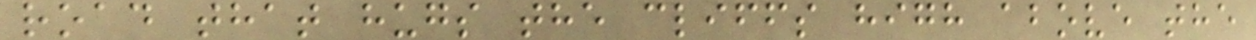road that hugs the cliffs high above the
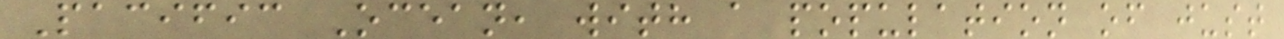Pacific Ocean, with a population of just
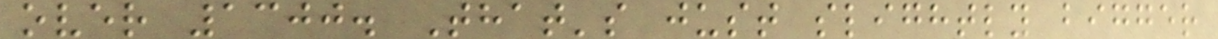over 1300. That's just slightly bigger
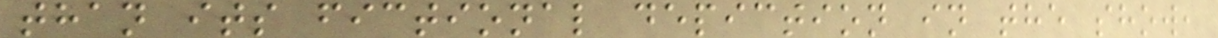than its fictional depiction in the show,
